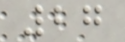27
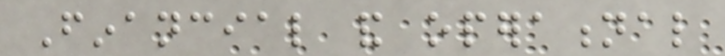Financial and operational
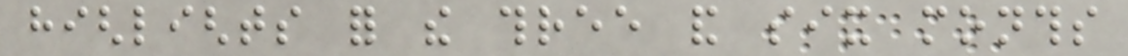highlights for the three and six months
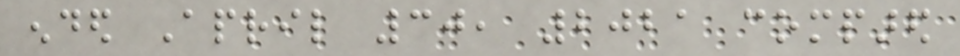ended April 30, 2021 compared
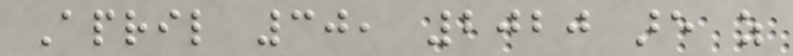April 30, 2020 are as
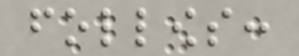follows:
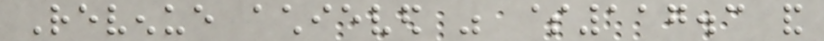Revenue achieved was $117.3 and
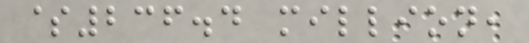$236.4 million,
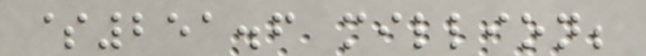$251.6 million;
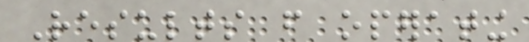Results from operating
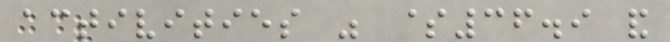activities was $36.9 and
